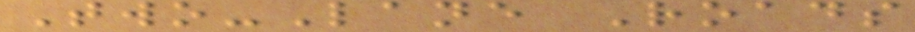Two-Lane Roads
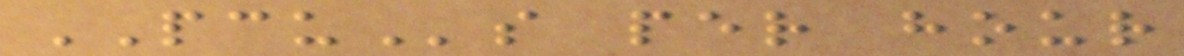PCUs per hour
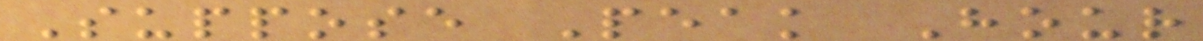Suppose Peak Hour
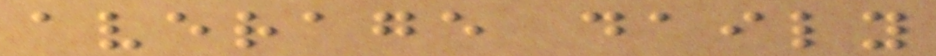average daily
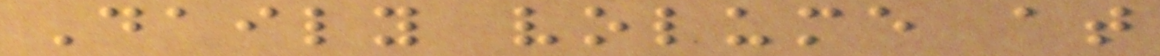Daily volume at
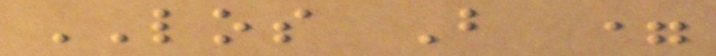LOS B =
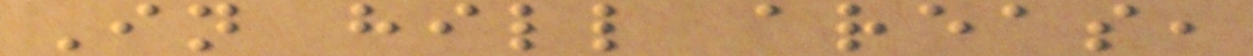In hill areas,
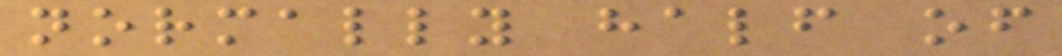normally half of
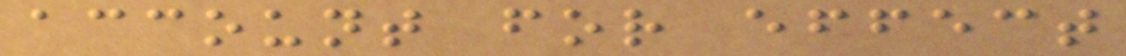account for effect
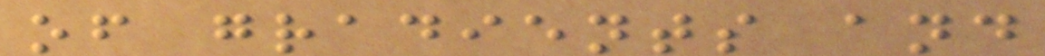of gradients and
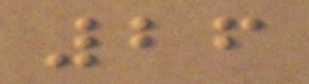26
